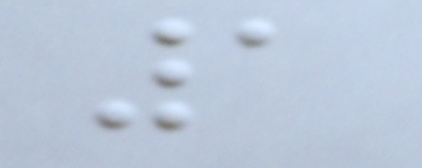1
